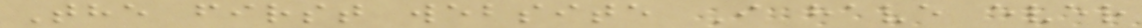The first website I have ever
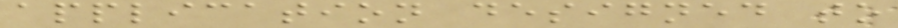application designed to
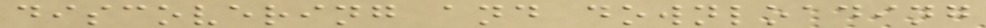discovering and downloading
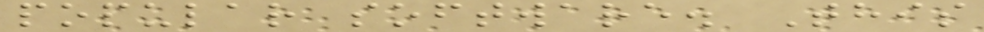popular software. This
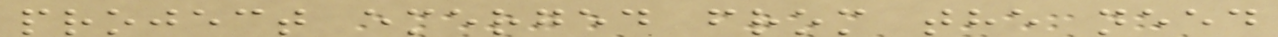project emerged from the need
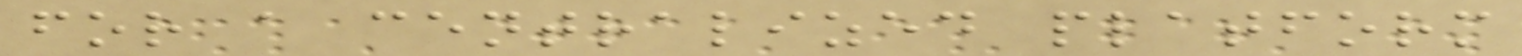for a centralized platform
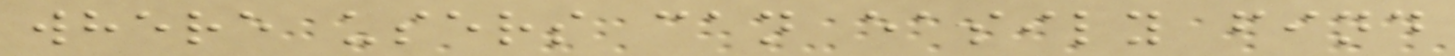where users can easily find
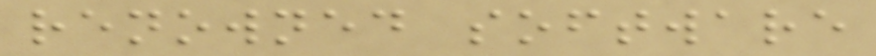renowned software
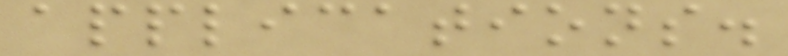applications.
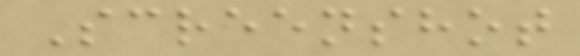Screenshot
